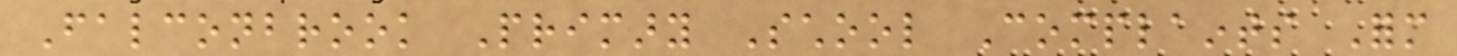Falconbrook Primary School Complaints Form
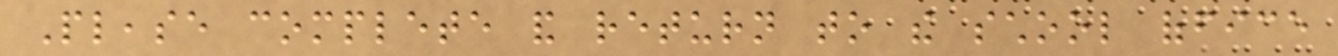Please complete and return to the school office
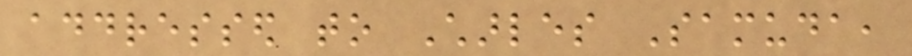addressed to Charles Samuda,
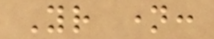Your name:
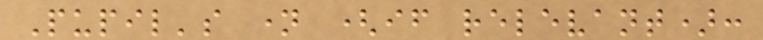Pupil's name (if relevant):
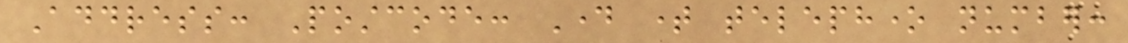Address: Postcode: Day time telephone number:
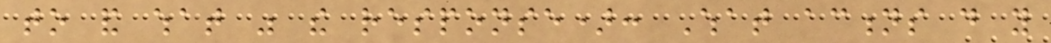to and what was the response): What actions do you
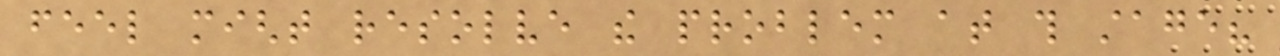feel might resolve the problem at this stage?
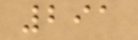291
